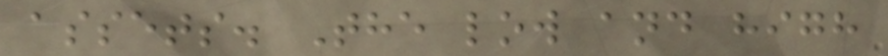assets. The low and high
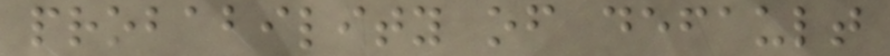probability of default
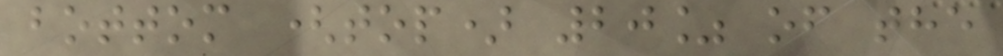bottom (top) 20% of the
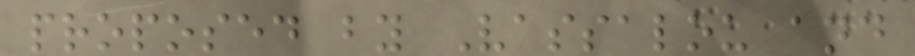proposed by Vassalou and
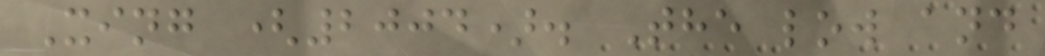Xing (2004). The low and
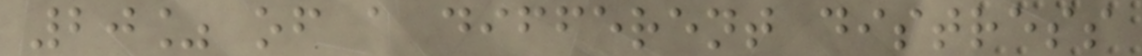20% of a different distress
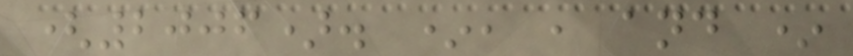(2006). *, , and *
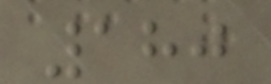180
